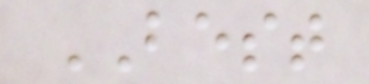BEST
